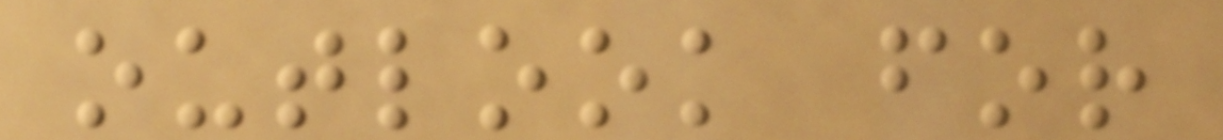outlook for
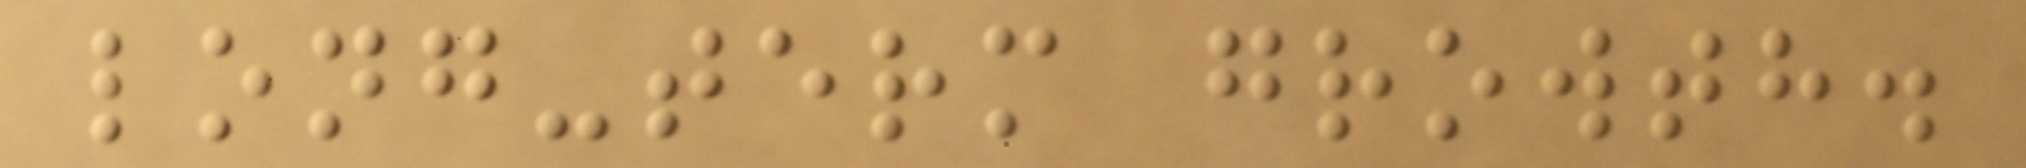long-term growth.
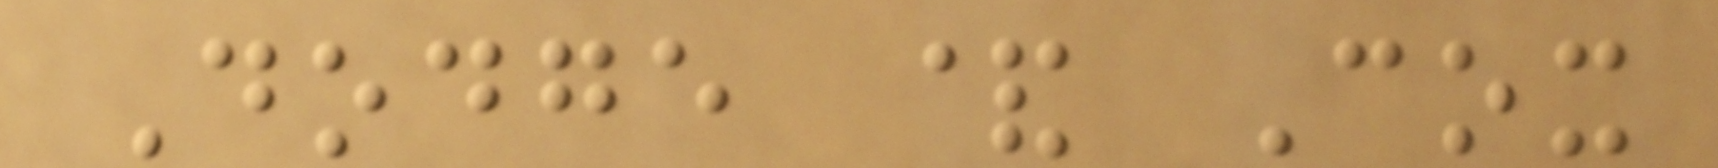Dodge & Cox
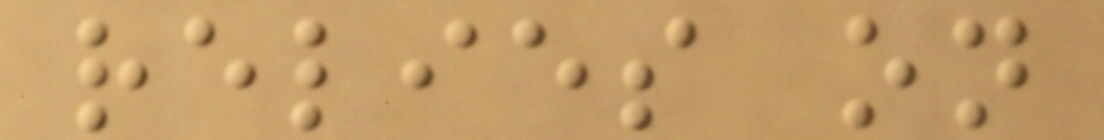relies on
